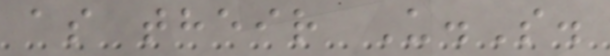as their U.S.
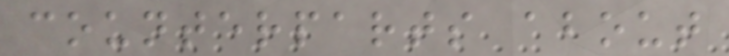counterparts about
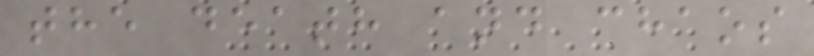the death and chaos
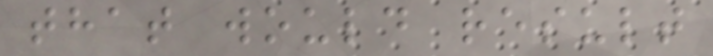that would result
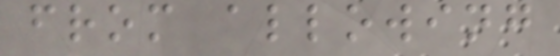from allowing
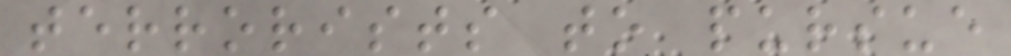terrorists to pursue
